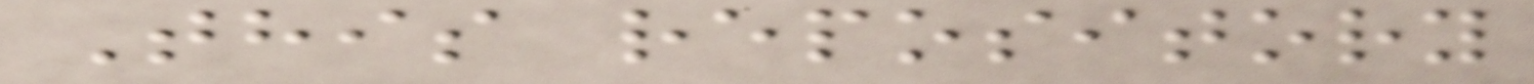This repository
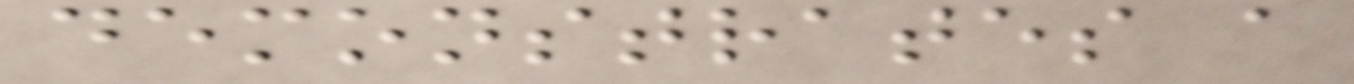demonstrates a
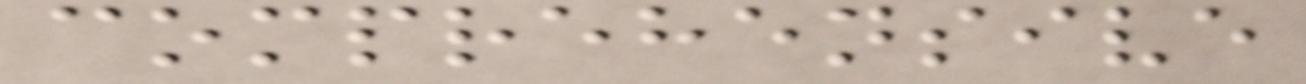comprehensive
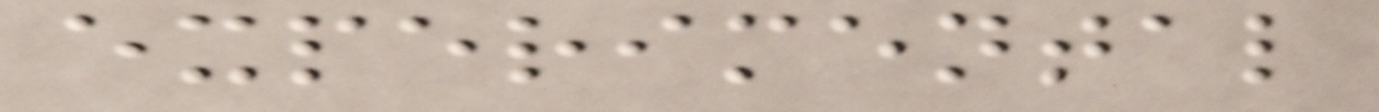experimental
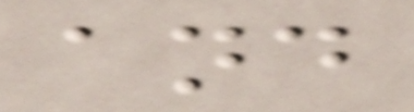and
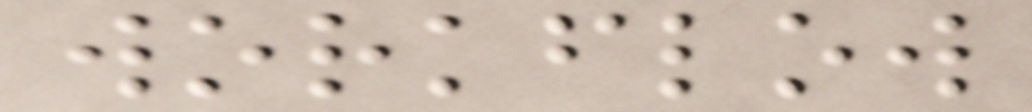workflow
